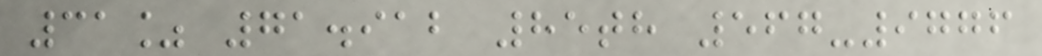31% 71.912 85th 567-9776
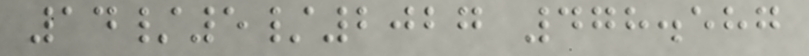14/5/2027 478.587
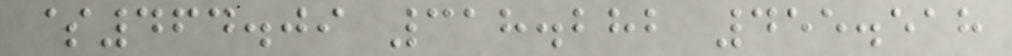$464.09 318.282 455.518
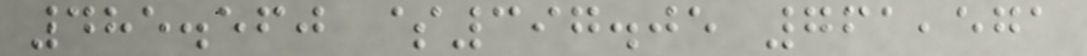485.560 $397.05 761,571
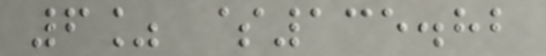6% $135.82
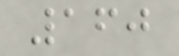160
